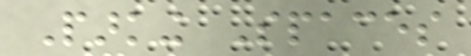Parking Spaces
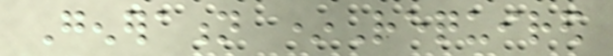Generation *Required
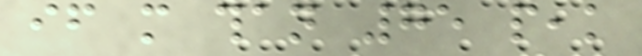if more than 75 peak
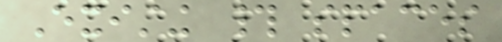Existing # spaces
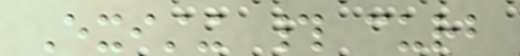Existing # curb
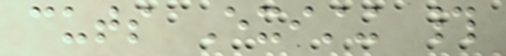cuts Existing #
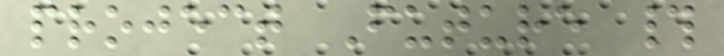project Future #
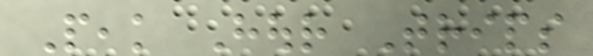Peak Hour Trips
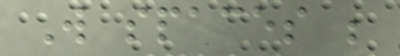Will spaces be
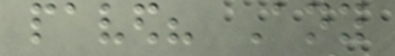paved? Any
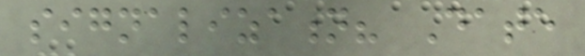signalization? Date
